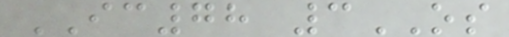IC78 3OS
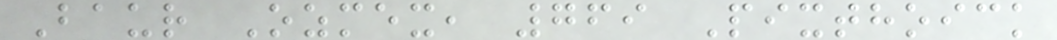Baur Ozmex, 769 Pixthoick
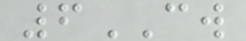6CW
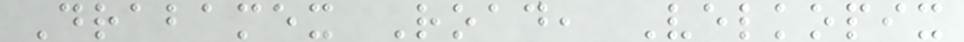Drabamex Road, Velkopix
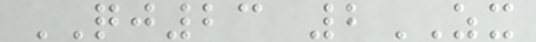QJ23 2ZX
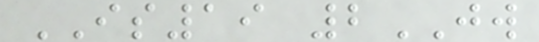IS19 2JW
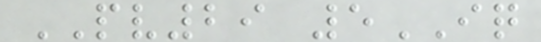PV29 5IQ
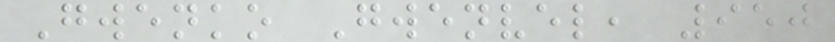Gwenko Gwenvel, 950
